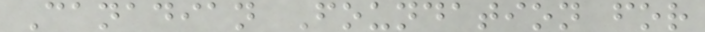Canadian Foundation for
